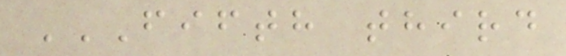FIFTH THIRD
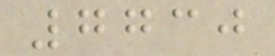7730
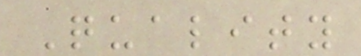Quality
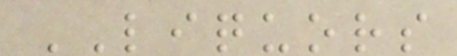LIQUORS
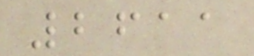2611
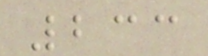233
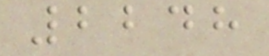2248
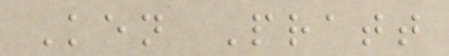Ken Pratt
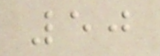50
